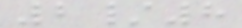2/8
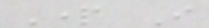Part I
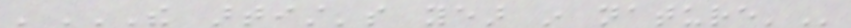'THE ARTIST'S YEAR IN NATURE'
